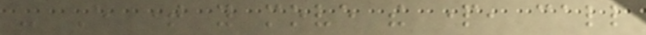- Every time you move the part, call
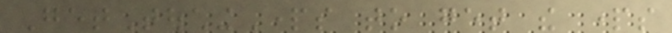GetTouchingParts to get the parts
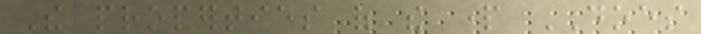The properties of the part DOES
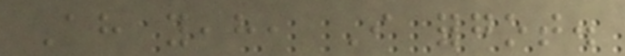Ah yeah, I forgot.
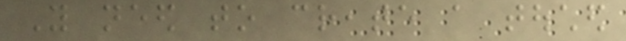You need to create a touched
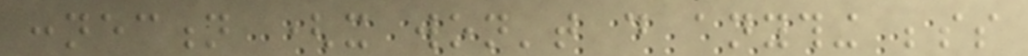connection (it won't do anything besides
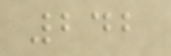242
